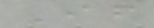If
